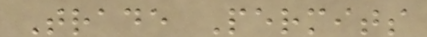Trade Permits
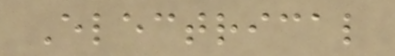Electrical
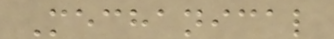Mechanical
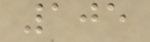105
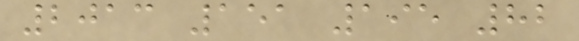2013 151 195 82
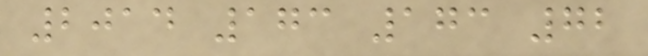2014 173 173 72
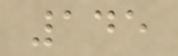145
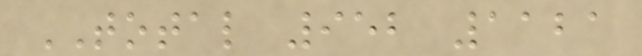TOTAL 952 1121
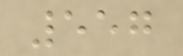557
